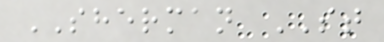SHERMAN ST
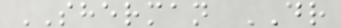SHERMAN DR
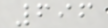696
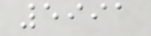5991
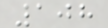108
